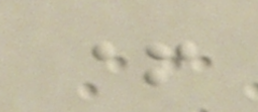+
